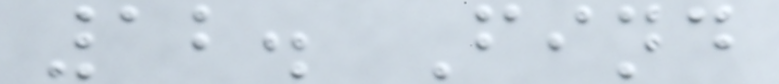12. Find
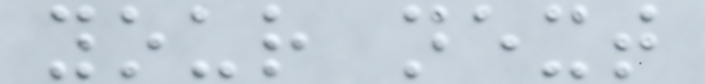your next
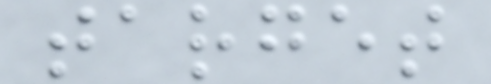target
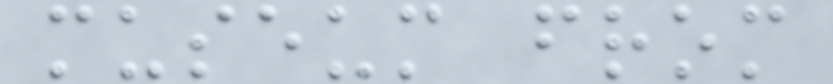museum from
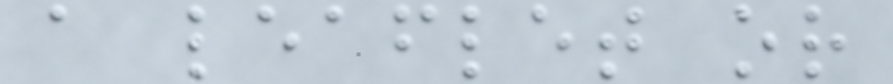a leaflet or
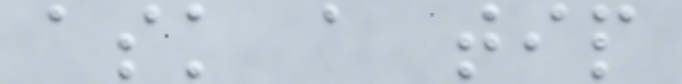ask a tip
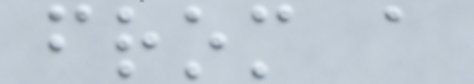from a
